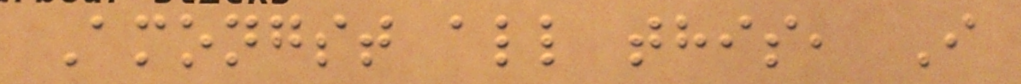Amongst all this, I
